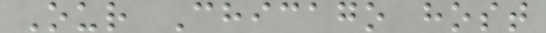Our Chicago host
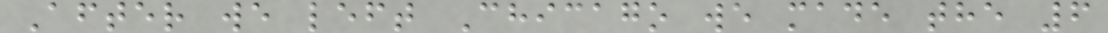After we left Chicago we made the 6
